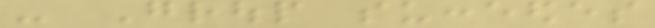- Group succeedes
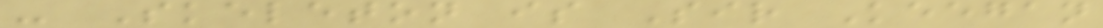- Skeleton is Sir Keegan
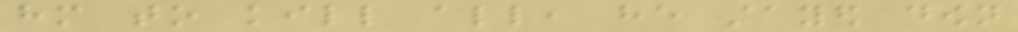him to kill all, he stayed down
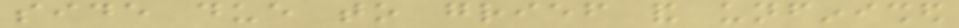side due to grief and unfinished
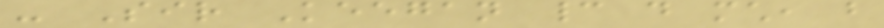- Sir Keegan cannot do much, but
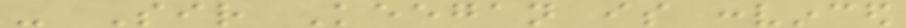- Sir Keegan is convinced
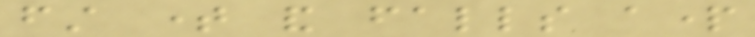first time and falls apart
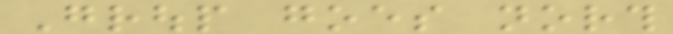Group goes north
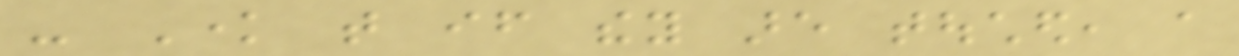- Know that if they are touched, a
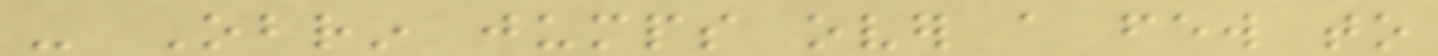- Obrin jumps over a few to
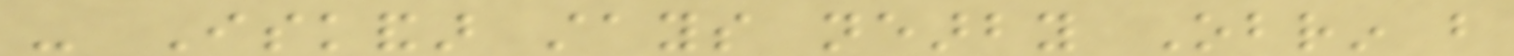- Iskandar stays nearby Obrin but
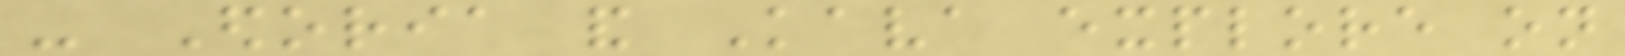- Edoria and Kava explore on
